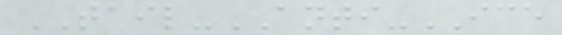TAIL-ANTI-ICE
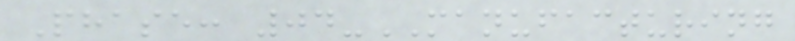Phase: 04-MANUFACTURING
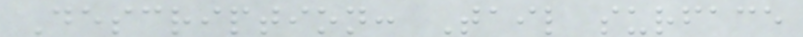Description: Tail surface
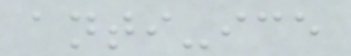anti-ice
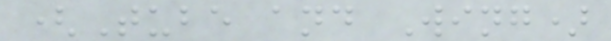(Tube and Wing)
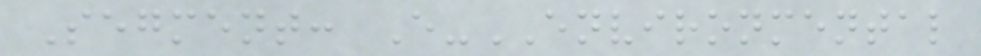Segment: E-ENVIRONMENTAL
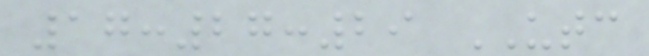17:27:29 UTC
